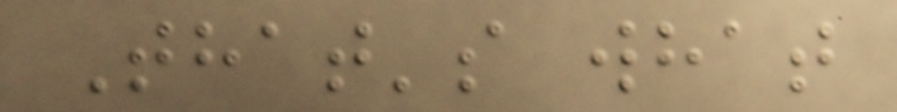That's what
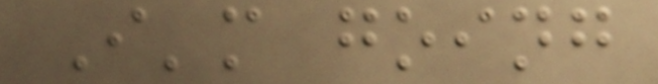I'm going
